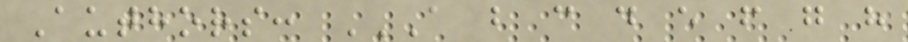Authors: A B C D E F G H
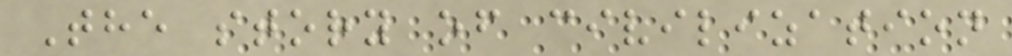The story of civilization
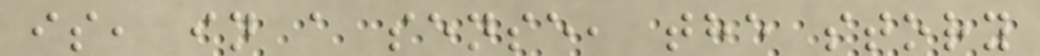is, in a sense, the story
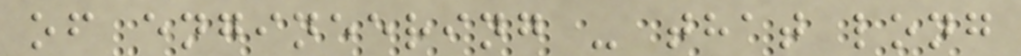of engineering - that long
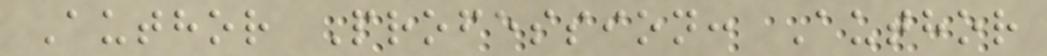Author Profession: Author
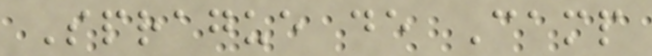Sprague de Camp
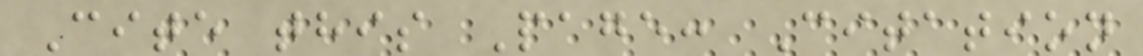Cite this Page: Citation
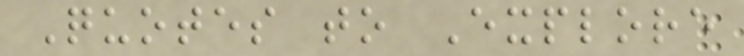Quotes to Explore
